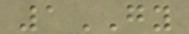1GY
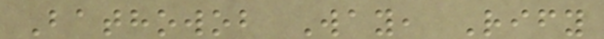Bathowob Way, Rify
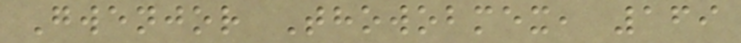Gwenjor Thowobmex, 169
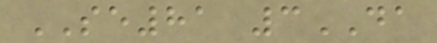SE81 3DA
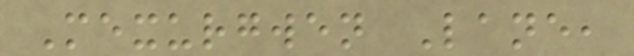Mexurgwen Lane,
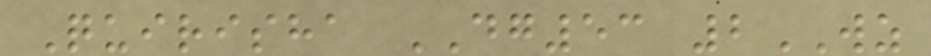Quirisha DG53 2WZ
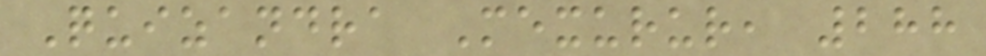Quizandra Mexurur, 288
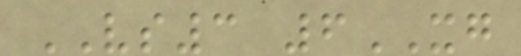VS3 6XG
